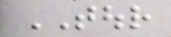TOUR
